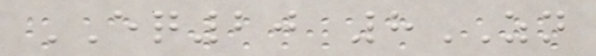EQ20 8ZN
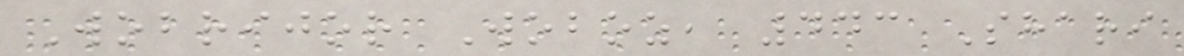Wobrijor Woboz, 443 Shari
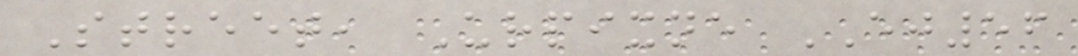Street, Urpixne EJ56
